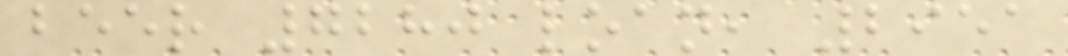beer 7280 loan, 2951
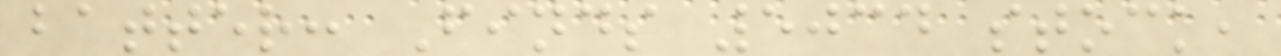batter: Finds 5034 stock,
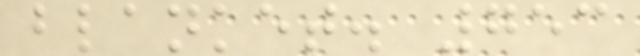blanket. 753
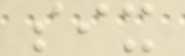six
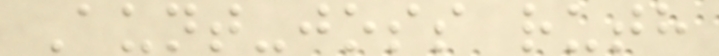Aunt-joss ruth
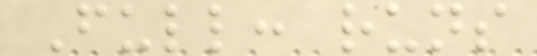Full: runs
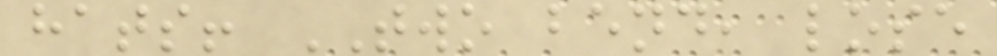hats! TWO bend, lose
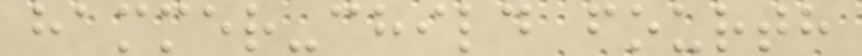hammer-child fourth
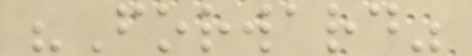"Forward"
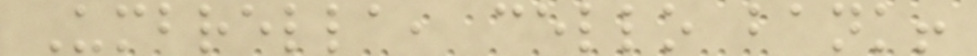Umbrella, cello bank!
